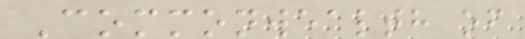Commonwealth of
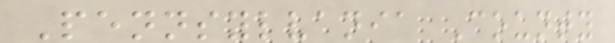Pennsylvania County
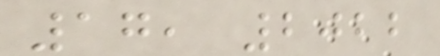17, 2022
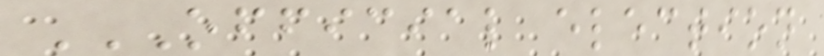OFFICIAL ELECTION
